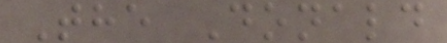The Donald
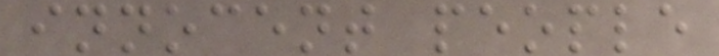innocent people
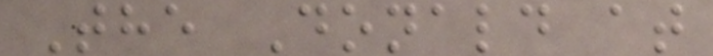The Donald at
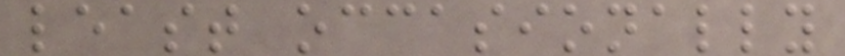least occasionally
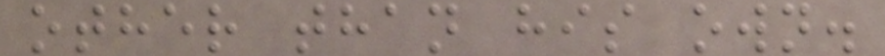other than his own.
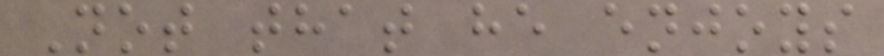Not that he enjoys
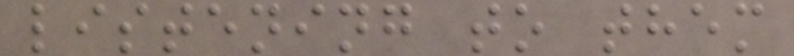listening to them
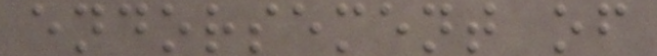endorsement of
